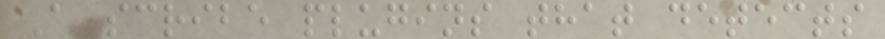A scribe plugins that detects
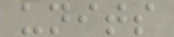units
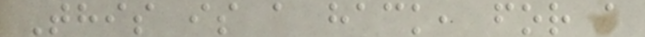This is a hack, for a
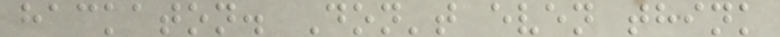hackaton. Don't even think
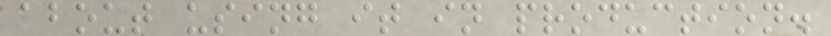about using it in production.
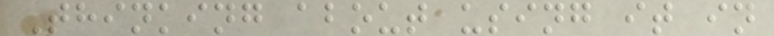Thinking about using it in
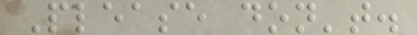Please don't.
